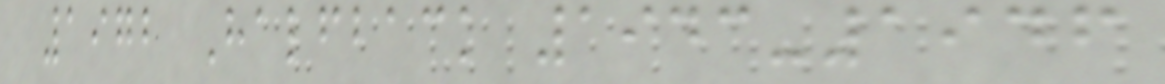1972 Halfback 1943-1946
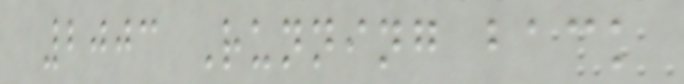2003 Running back
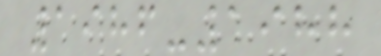1986-1988
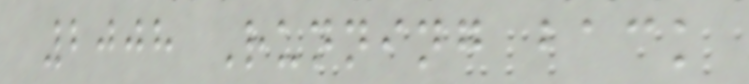2008 Running back
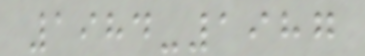1984-1987
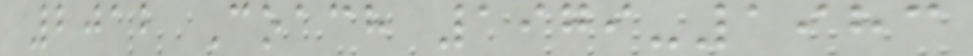2012 Coach 1979-1983
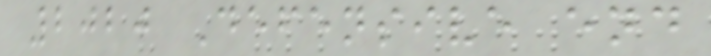2020 Defensive end
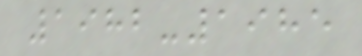1982-1985
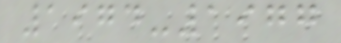1974-1977
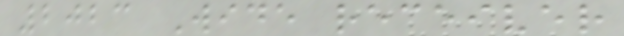2023 Wide receiver
